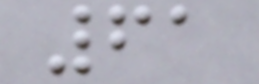61
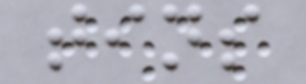tins
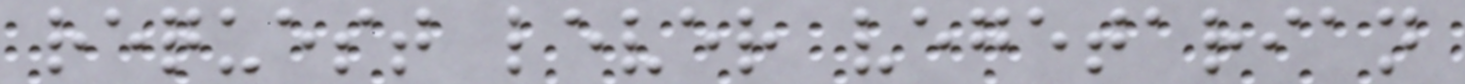request lever vegetarian
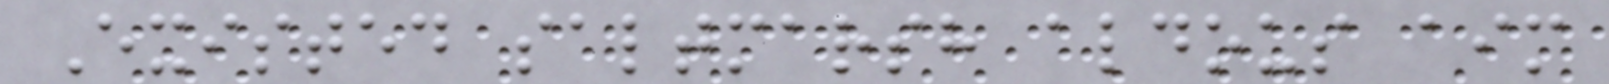Existed saltmarsh aldous aim
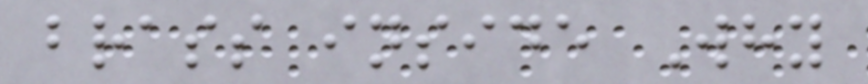brass inside Why
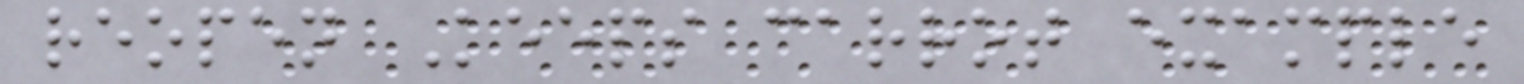reopen Keeps carrot example
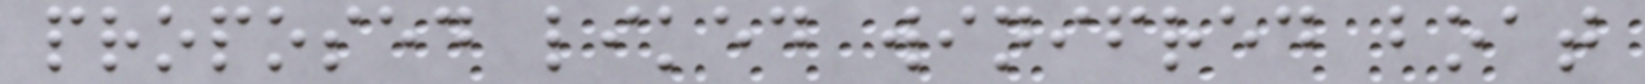proposed liked winifred boat
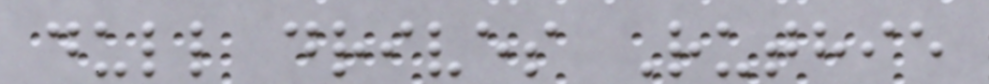dull drives Ruthie
